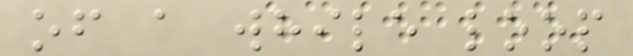of a while loop
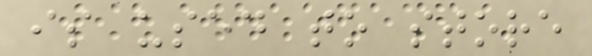is used to store
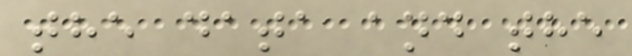the data and the
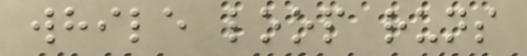while loop runs
